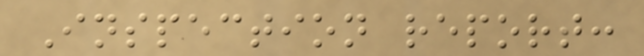Inspection report:
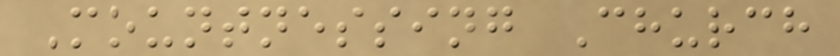Mountnessing Church
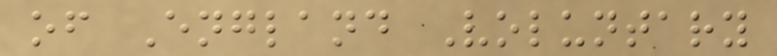of England Voluntary
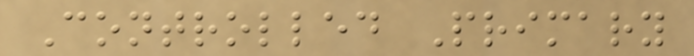Controlled Primary
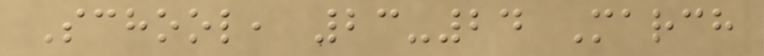School, 23-24 March
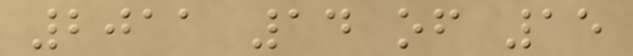2011 14 of 15
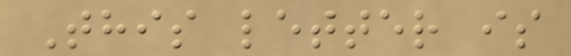This letter is
